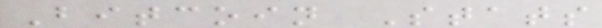Bitcoin Stats
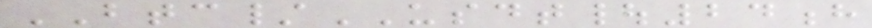BTC/USDT|24h
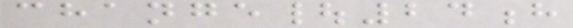change|24h
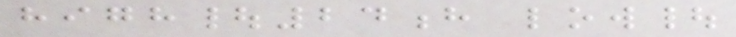high|24h low|
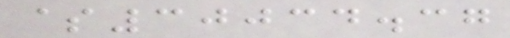$30034.37
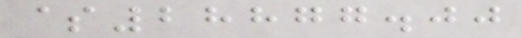$28877.00
